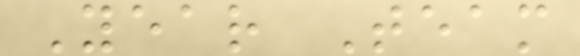Year Team
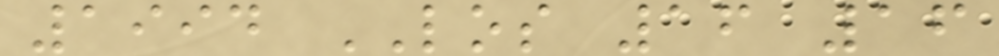1994 LOS 16 16
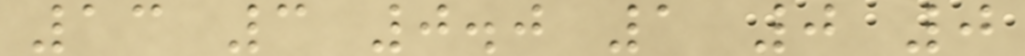13 3 0.0 1 0 0
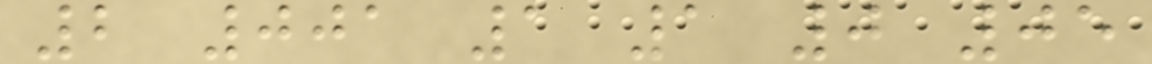2 001 1 1 0 05
